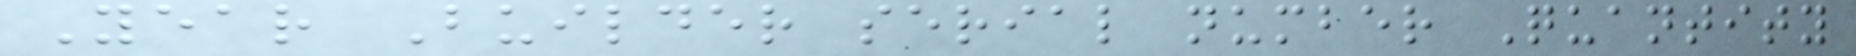Year Builder serial number Quantity
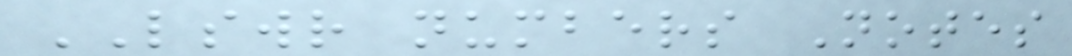LSWR numbers Notes
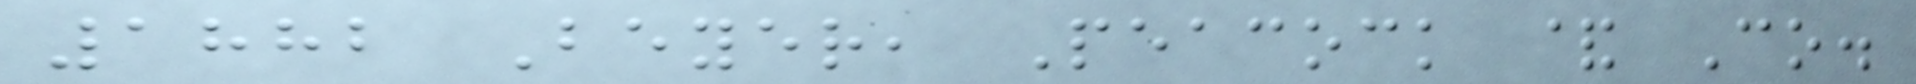1882 Beyer, Peacock & Co.
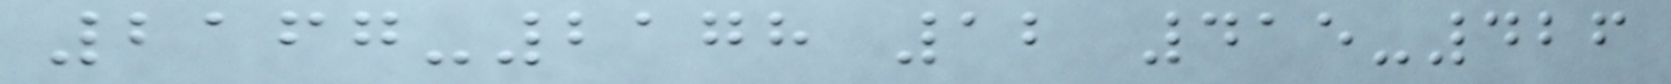2167-2178 12 415-426
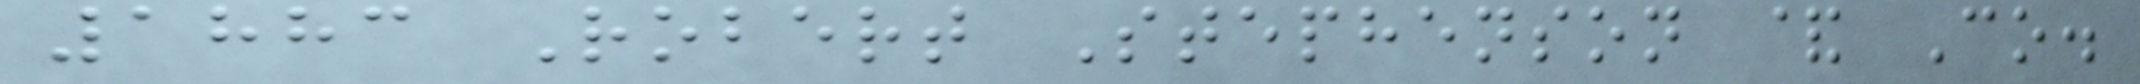1883 Robert Stephenson & Co.
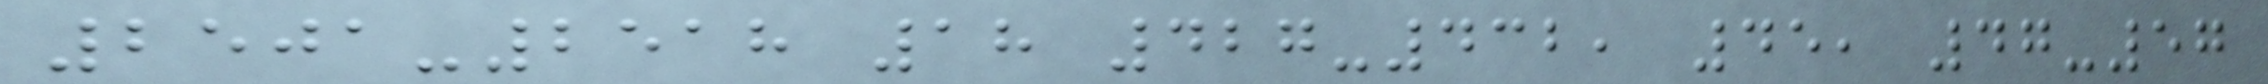2501-2518 18 427-432, 45, 47-57
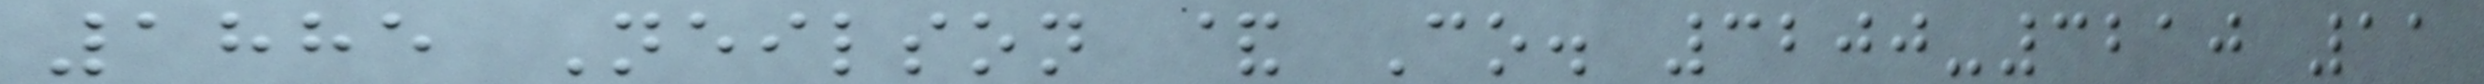1885 Neilson & Co. 3200-3210 11
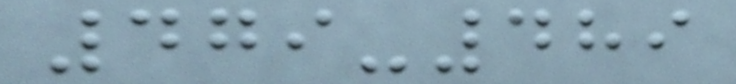479-489
